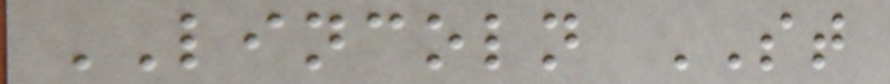LINCOLN ST
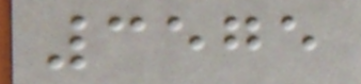3575
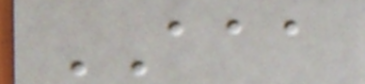AAA
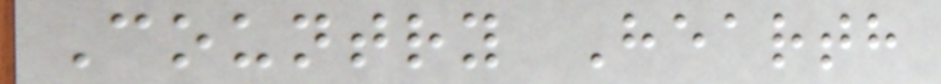Country Hearth
